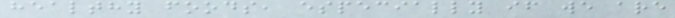healthy foods, especially if we are
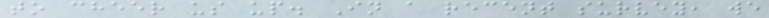to cheer us up. In a recent survey, we
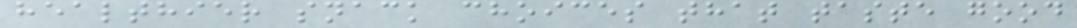healthier snack choices that taste good
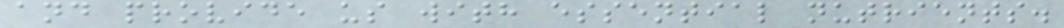and provide us with essential nutrients.
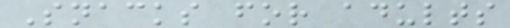Snacks for adults
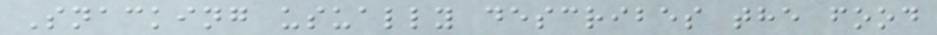Snacking usually describes the food
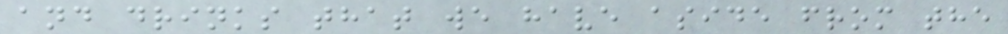and drinks that we have aside from the
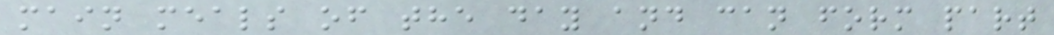main meals of the day and can form part
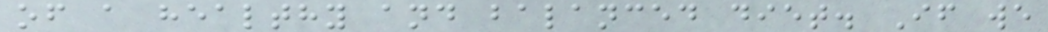of a healthy and balanced diet. If we
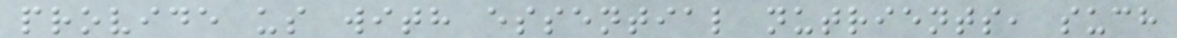provide us with essential nutrients, such
